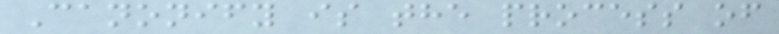Canonify is the process of
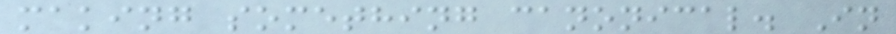making something canonical. In
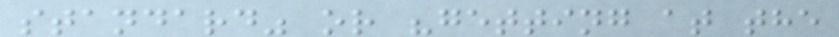standard" or "getting at the
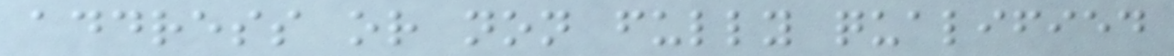address or non fully qualified
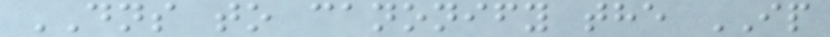DNS to canonify the IP
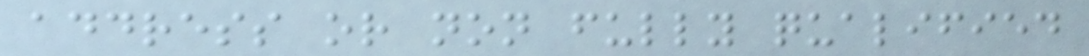address or non fully qualified
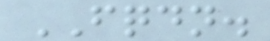FQDN.
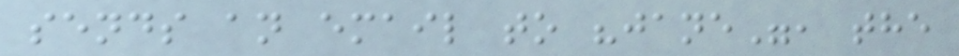sends an email to "jane", the
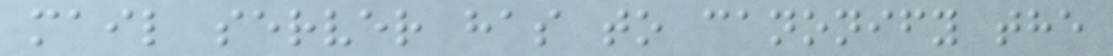mail server has to canonify the
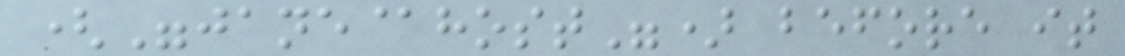("jane@host") before it
